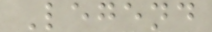Legend
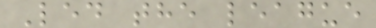Led the league
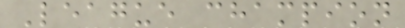League champion
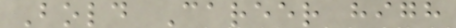Bold Career high
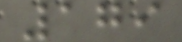179
